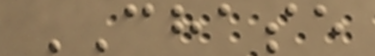CHASE
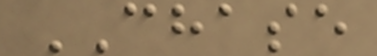CHASE
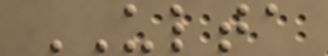ULTA
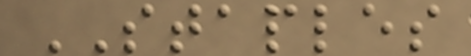STAPLES
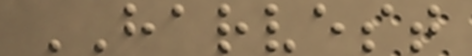HARVEST
